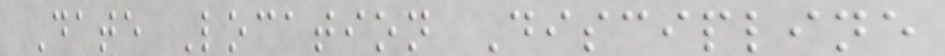Date Location Discipline
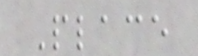Place
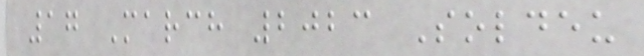17 March 2023 Soldeu
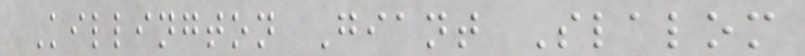Killington Giant Slalom
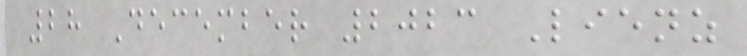28 December 2023 Lienz
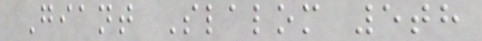Giant Slalom 5th
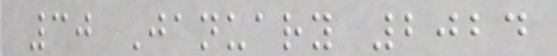30 January 2024
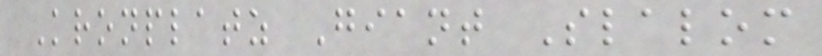Kronplatz Giant Slalom
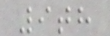9th
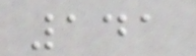141
